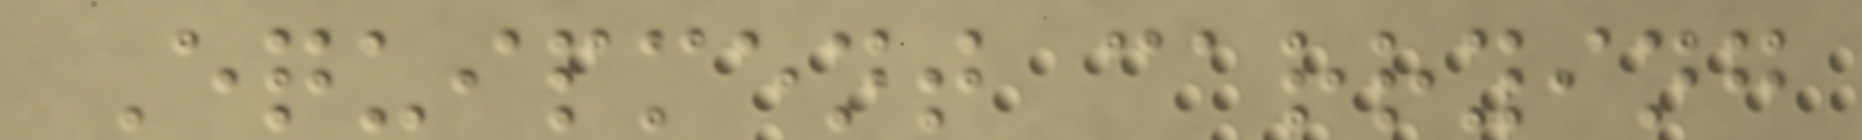Equipment carrying
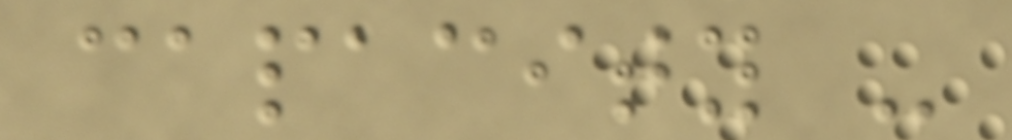capacity -
